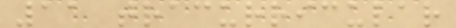11 tracurricular
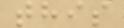this
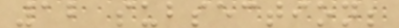12 subsection;
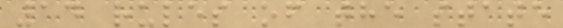14 rules of the state
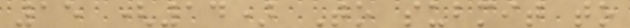15 (14) To submit to
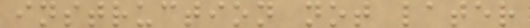instruction not later
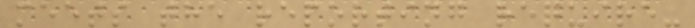meets the reporting require-
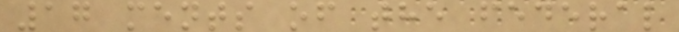17 ments of the federal
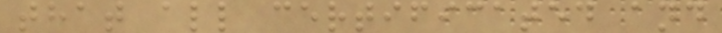that all certificated and
